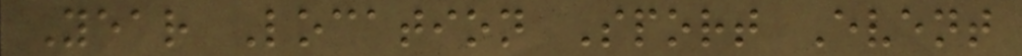Year Location Sport Event
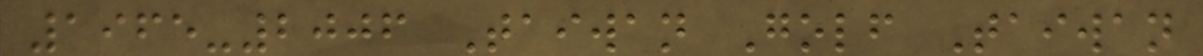1965-2006 Taiwan Golf Taiwan
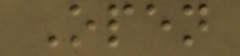Open
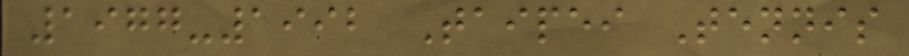1977-1992 Taipei Tennis
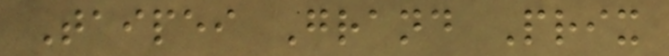Taipei Grand Prix
